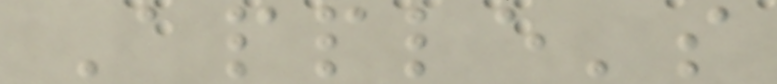Apple's
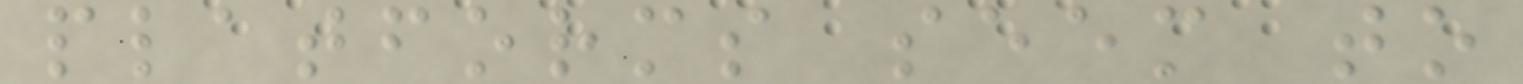platforms seem to
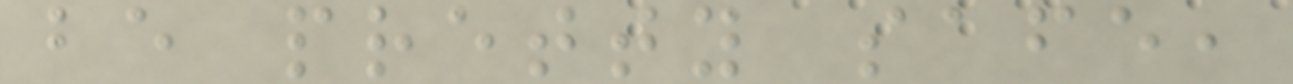be pretty safe,
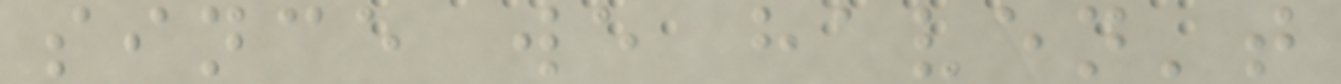since we haven't
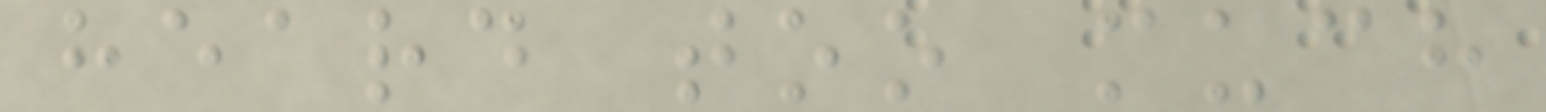heard too much
